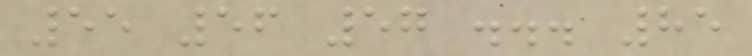55 56 57 ... 85
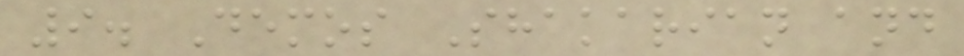9. Demos Shakarian and
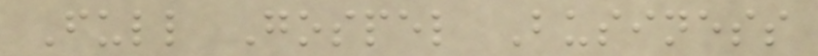Full Gospel Business
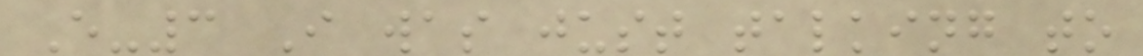E-3 I was just talking to
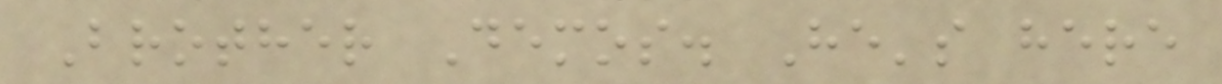Brother Demos. He's here
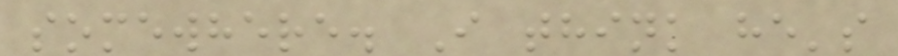somewhere. I think he's
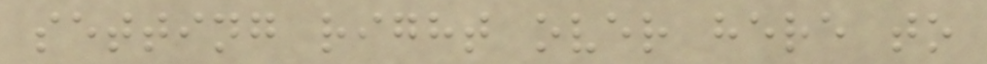setting right over here to
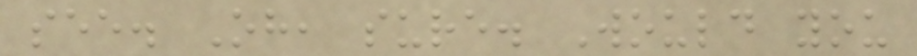see. Oh, sure. Would you
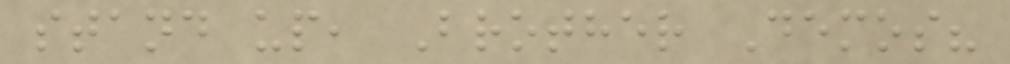stand up, Brother Demos?
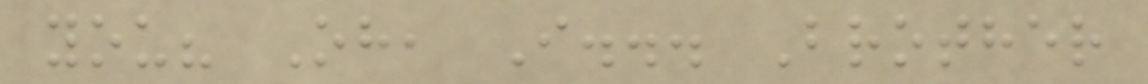you? Oh, I... Brother
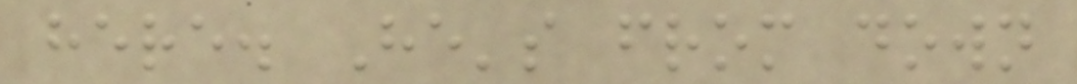here. He's from down
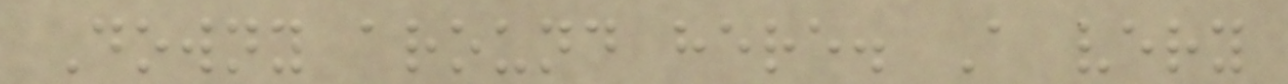Downy around here. A very
